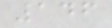146
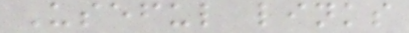Useful links
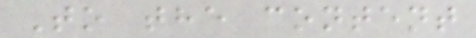To the content
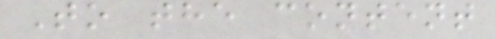To the content
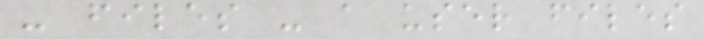- files - a user files
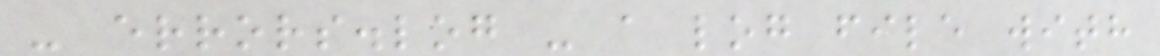- errors.log - a log file with
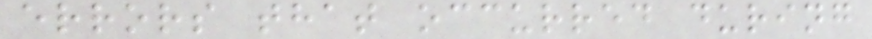errors that occurred during
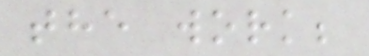the work;
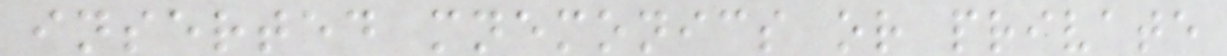inserted mnemonics or private
